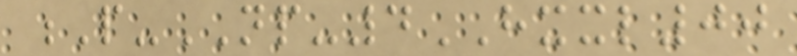P-NP-4HXXL00
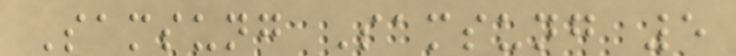Samsung Samsung 5
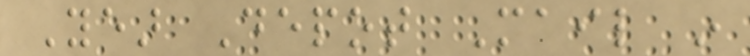Year Depot Mail in
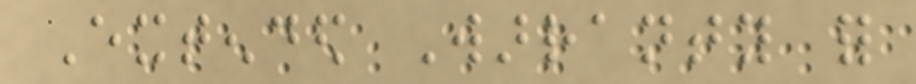Extended Warranty for
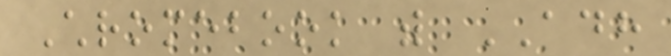Chromebook with ADH
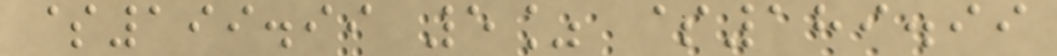$199.99 5% $189.99
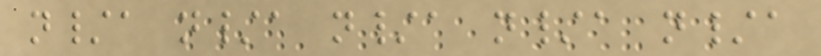n/a n/a n/a n/a n/a
